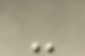-
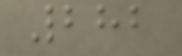282
